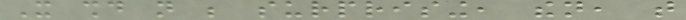It should not be surprising, then, that
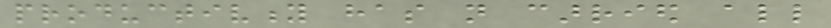productivity has not carried all
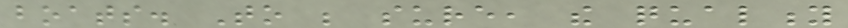boats. To be sure, the quality
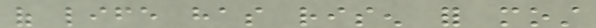of life has risen for most
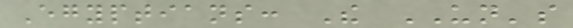Egyptians: The UN's
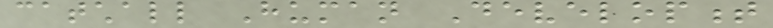catchall Human Development
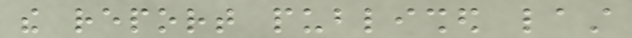the report published last
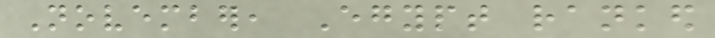November, Egypt ranked
